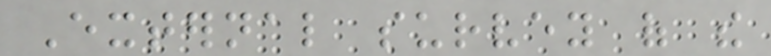External survey of the
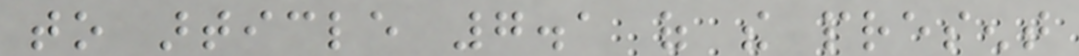to article 7.1 of the present
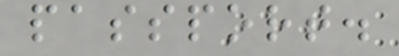passport.
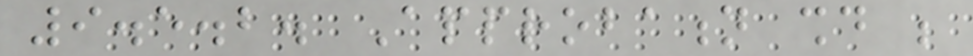9.5.2. Approbation should be
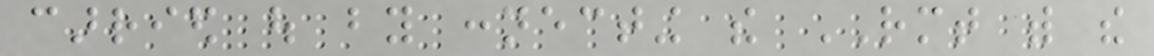carried out by connecting the RMT with the
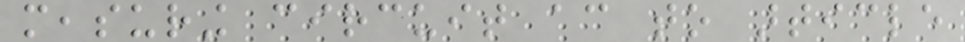measuring circuit according to article
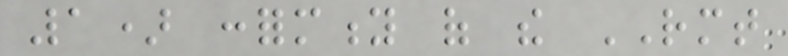1) conformity of the RMT
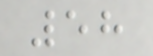58
